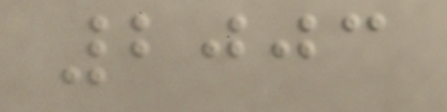2003
